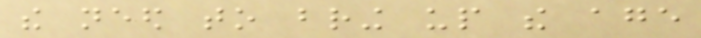the need to bring up the age
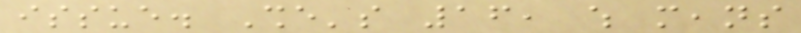issue. She's 16, which means
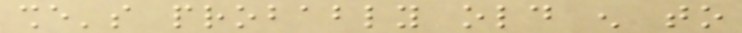she's probably old enough to
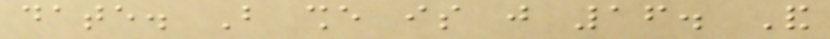date. But she is just 16. And
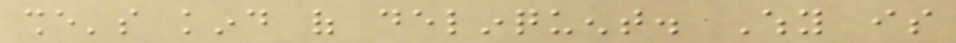she's kind of delinquent. Why is
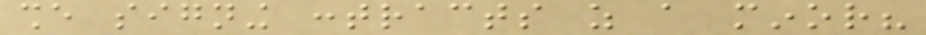she signing contracts as a minor?
